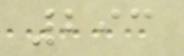293
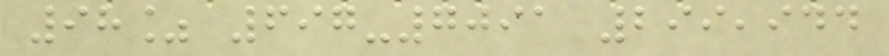98% 697-7091 299,944
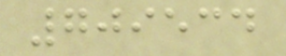709534
